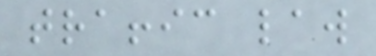traffic law
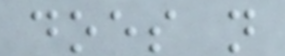does not
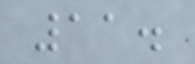11.
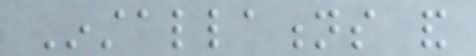Installations and
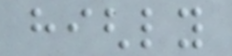highly
